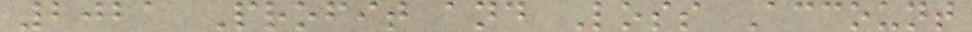2021 Profit and Loss Account
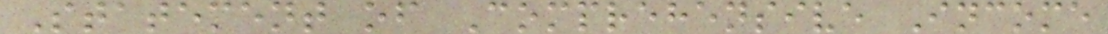Statement of Comprehensive Income
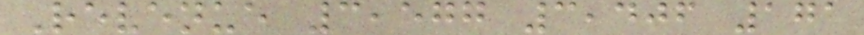Revenue 3,577 3,406 171
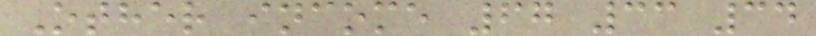Other income 67 33 34
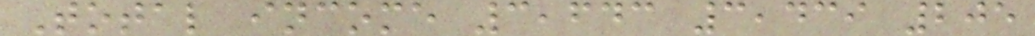Total income 3,643 3,439 205
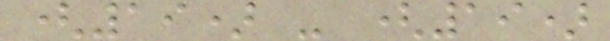(19) - (19)
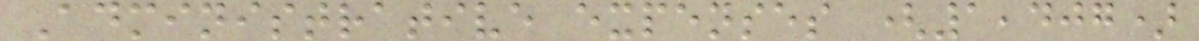Administrative expenses (1,407)
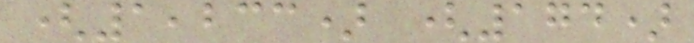(1,233) (174)
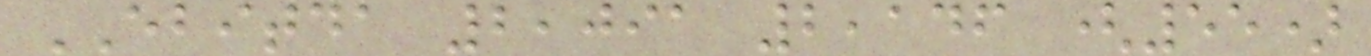EBITDA 2,091 2,146 (55)
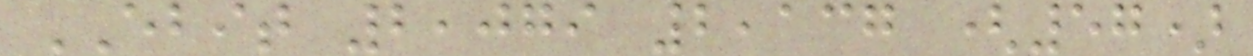EBIT 2,079 2,137 (57)
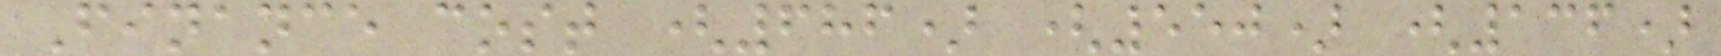Finance cost (686) (550) (136)
